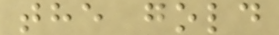the gold
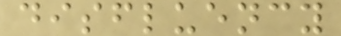disfluency
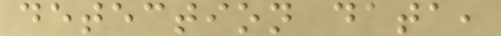detection data,
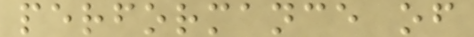performance of
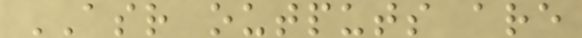ASR outputs are
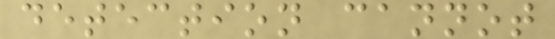detection cannot
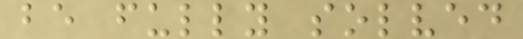be fully solved
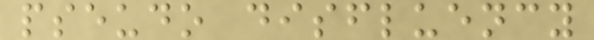pseudo disfluency
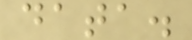data.
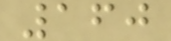160
